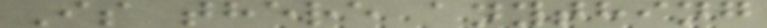Is there anything
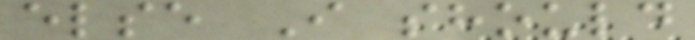else I should
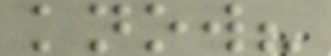know?
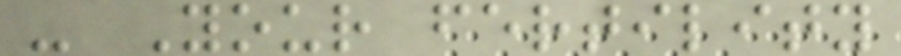- Your fertility
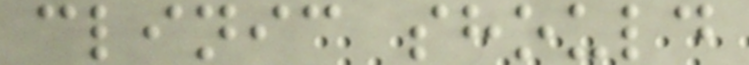clinic should
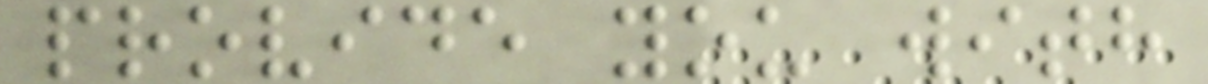provide you with
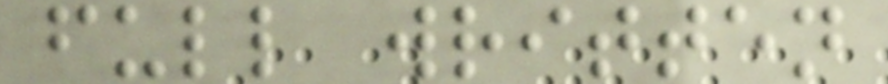full written
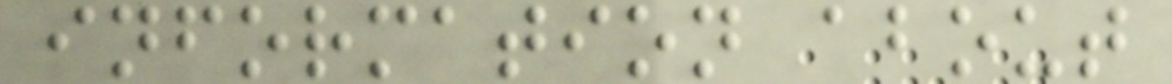information about
